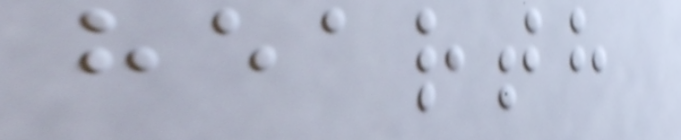hearth
